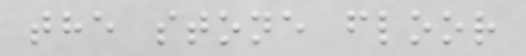the stone floor
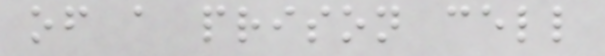of a prison cell
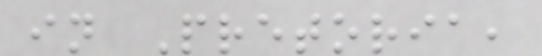in Pretoria,
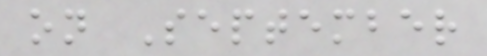on September
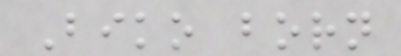Biko born
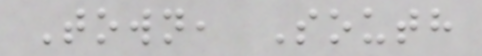Town, South
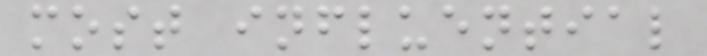most influential
